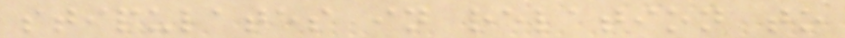stipulates in relation to
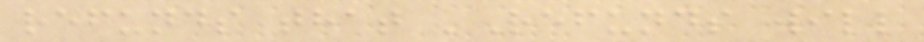refunds that 'Refunds will
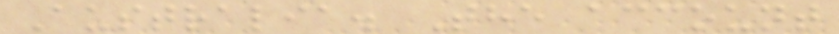Australia. The account
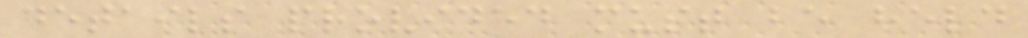details provided must be held
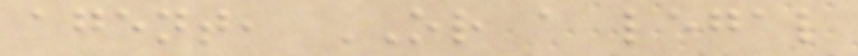agent, OR a legal
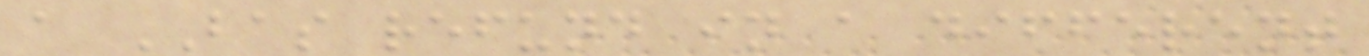a BAS refund in a different
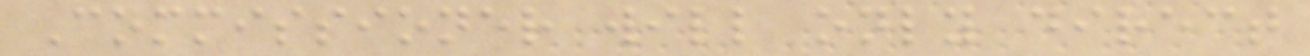Commissioner will only direct
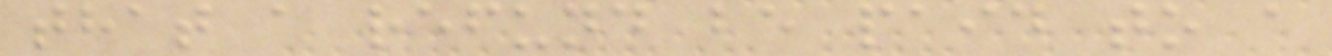that a refund be paid to a
